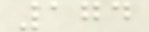174
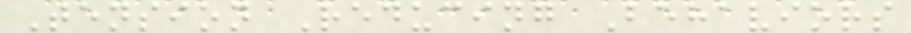Tension Reducing Behaviors
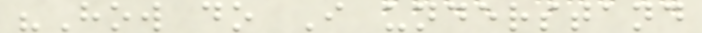"How do I understand
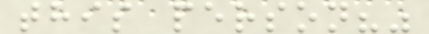this person?"
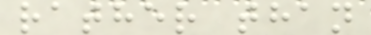rather than
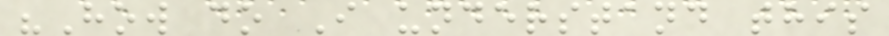"How do I understand this
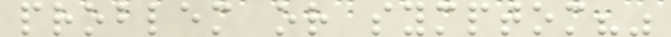problem or symptom?"
